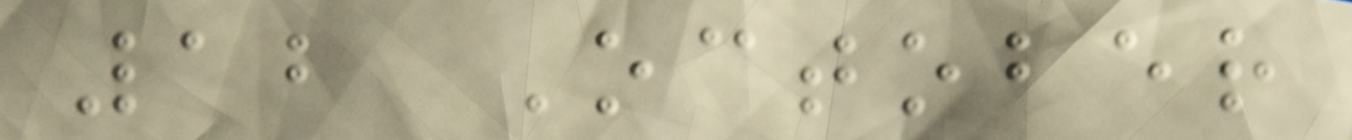12 October
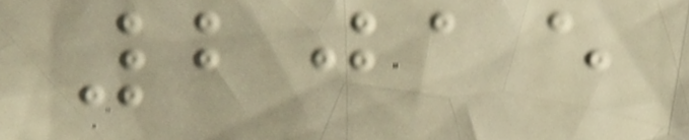2015
